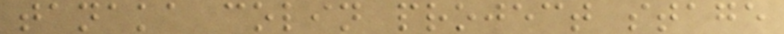tanaka colin project stage
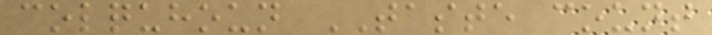colquhoun TASTE count
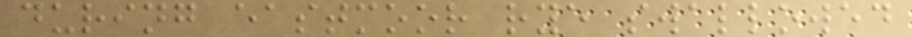during eastmoor rye swallowed
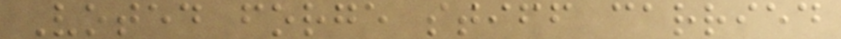Voted forge stiff carried
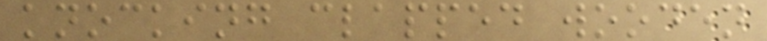knocking clapped wooden
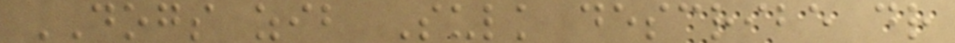DOGS zib Sulk describe dr
